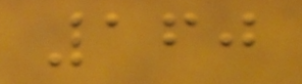160
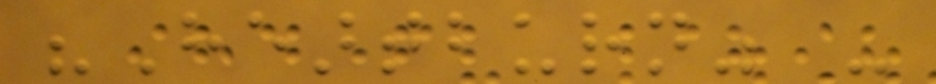"Heartburn" -
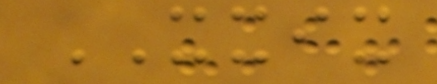XXIX
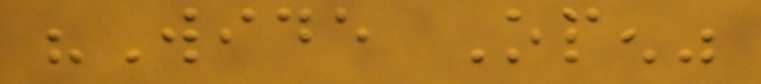"Wide Open"
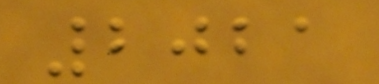2021
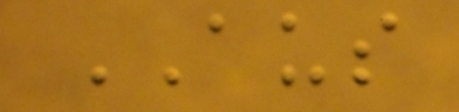AUS
